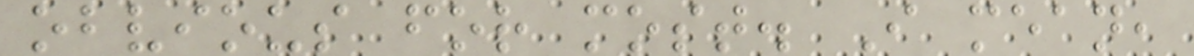obvious for most. I mean,
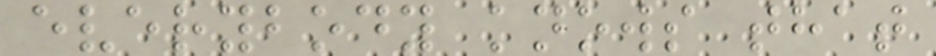everybody knows that
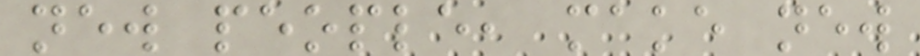new people, make new
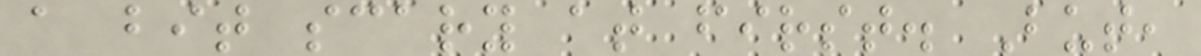a bit scary at first. But,
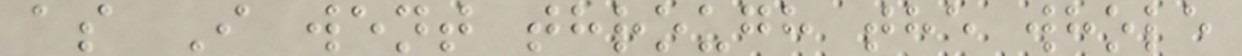as I went through the whole
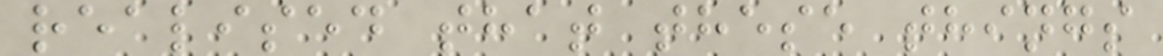realised that these things
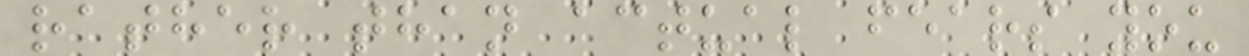rather than actual fears you
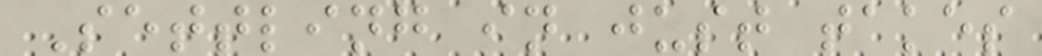Settling in just takes
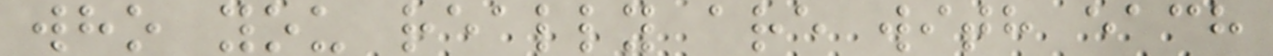who you really are with each
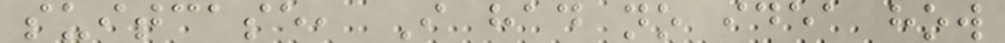suitcase, I had no idea how
